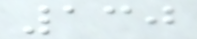130
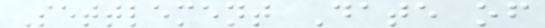Settlement Date of
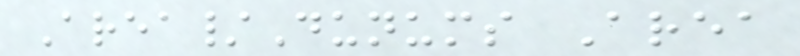Area/Dunums Area
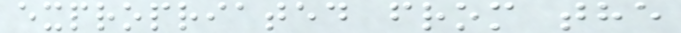expropriated from the
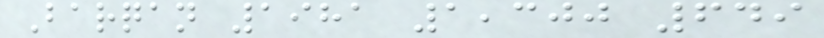Barqan 1981 1,300 649
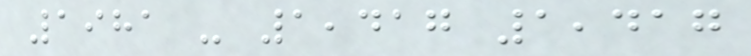1981 - 1,417 1,417
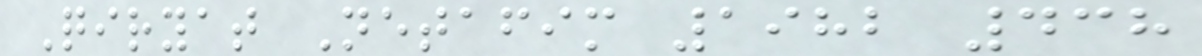Qiryat Netafim 1982 438
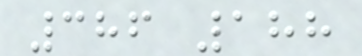386 188
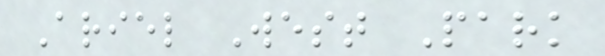Ariel West Park
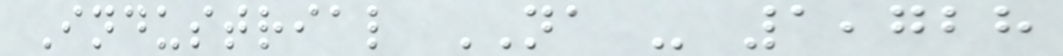Industrial NA - 1,728
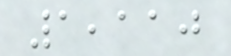1,110
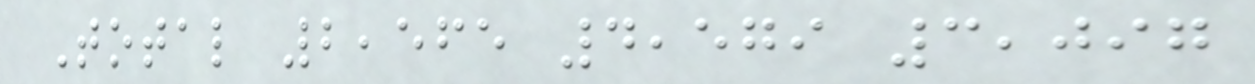Total 2,565 4,579 3,097
